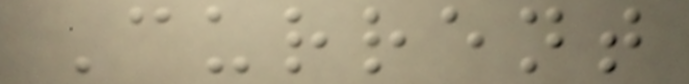Current
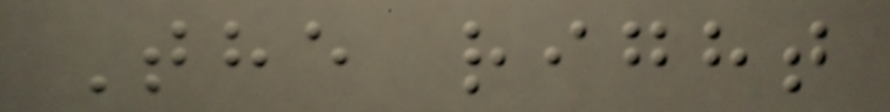The right
